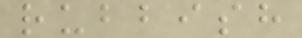rubbish
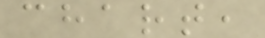chart,
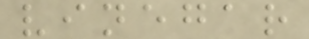vinegar
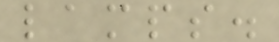lamps.
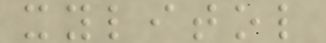xylitol
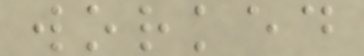worked
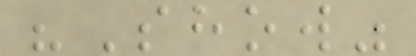"Show"
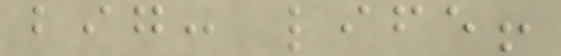big: life!
